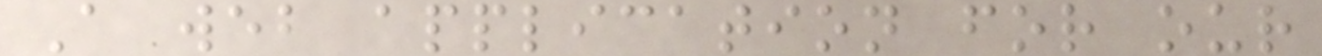A web application for our
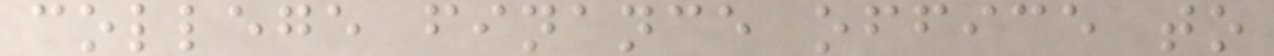college finance office to
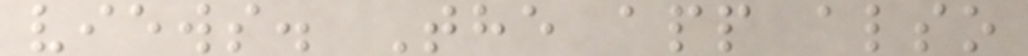views. The app also
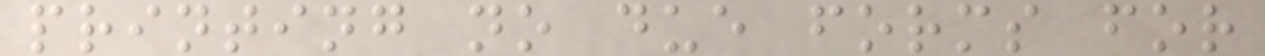printing no due forms for
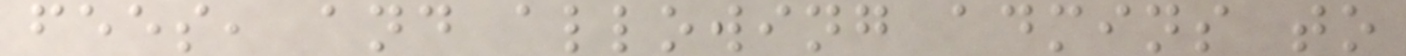fees, and allowing admins to
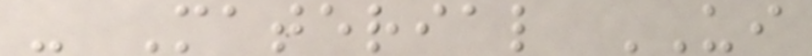- Material UI
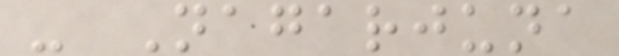- Nagarjuna
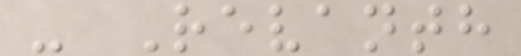- Revanth
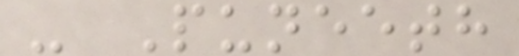- Puneeth
